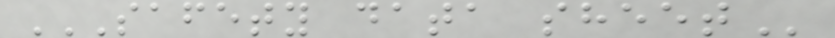SAFETY DATA SHEET
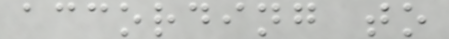according to
